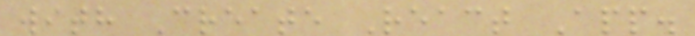with Create React App.
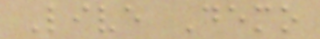Live Demo
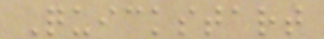Quickstart
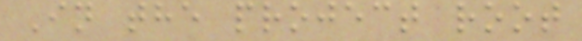In the project root
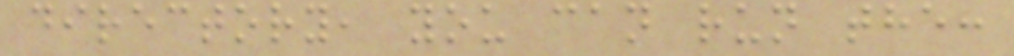directory, you can run the:
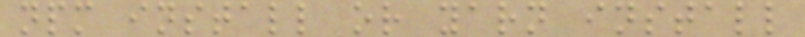npm install or yarn install
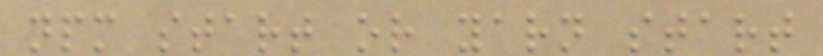npm start or yarn start
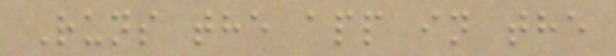Runs the app in the
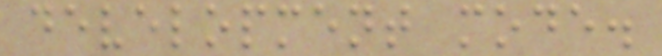development mode.
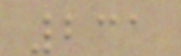231
